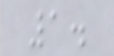1.
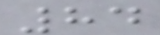84
